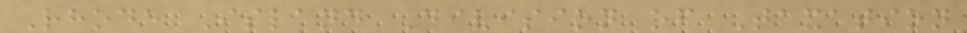Rhode Island Division of Taxation
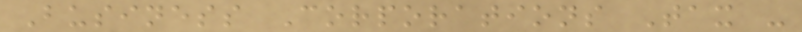Business Corporations Tax -
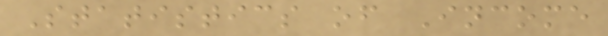Statistics of Income
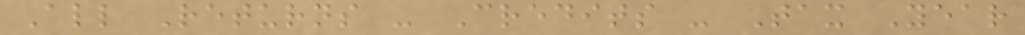All Returns - Credits - Tax Year
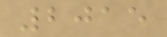2015
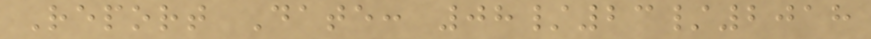Report Date: 08/23/2018
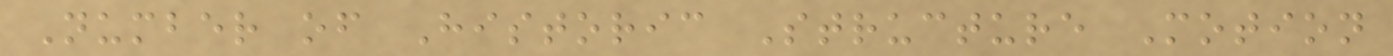Number of Historic Structure Motion
